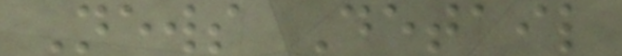News Detail
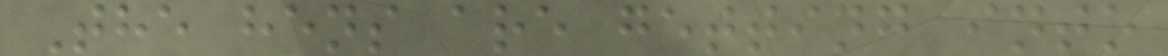The hens are getting into
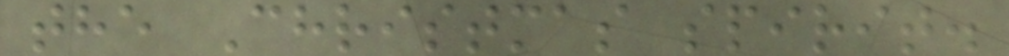the Christmas spirit.
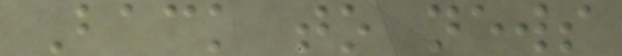Back to news
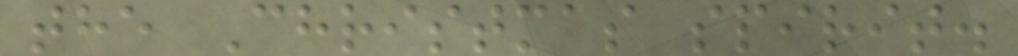the Christmas spirit.
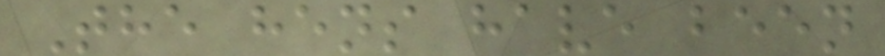The hens have been
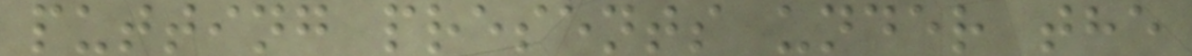putting presents under the
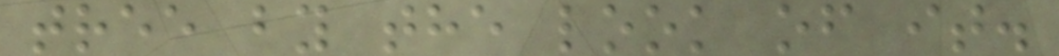tree by the look of it.
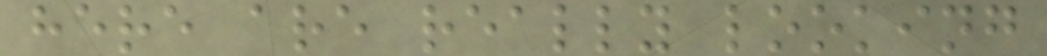here are really looking
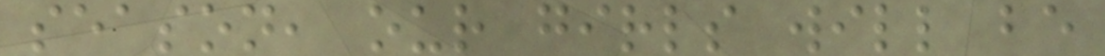season, our girls will be
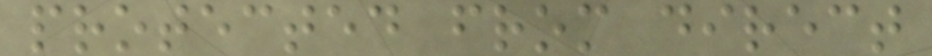protected from direct
